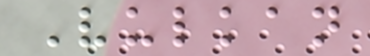Vulkan
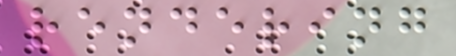rendering
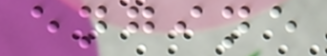engine
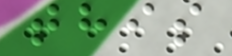this
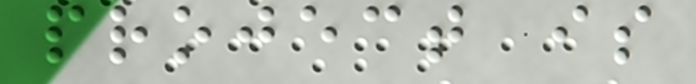project is
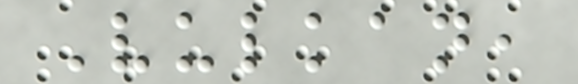Vulkan,
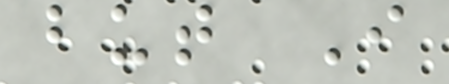but I
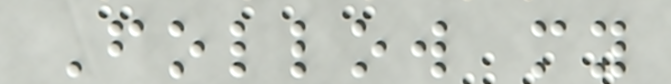Follow my
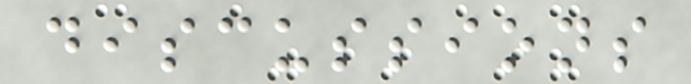discussions
